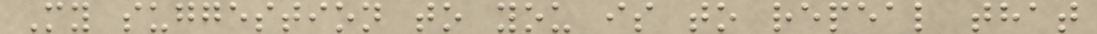My suggestion to you is to repeal that
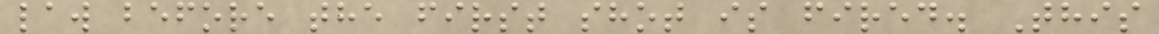law before the first shot is fired. This
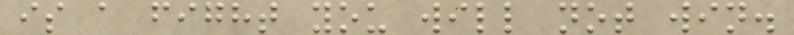is a fight you will not win.
